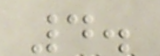4.
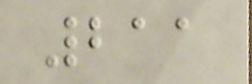211
